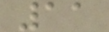11
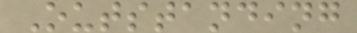Outstanding
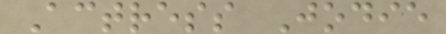Actress Jodie
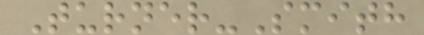Turner-Smith
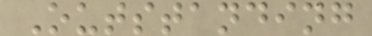Outstanding
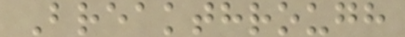Breakthrough
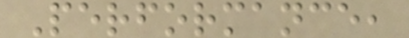Performance,
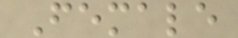Female
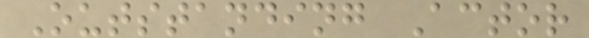Outstanding Actor
